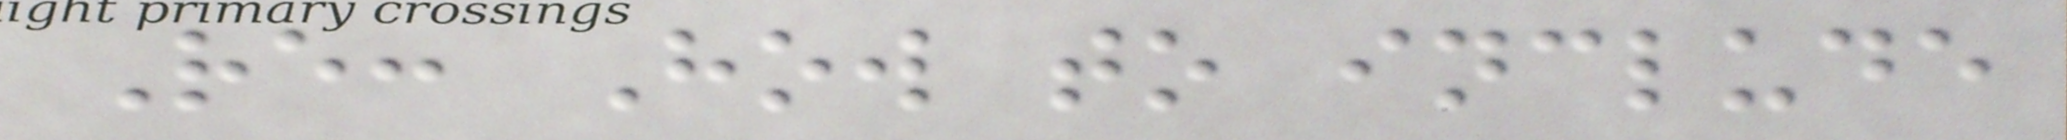Re: How to include
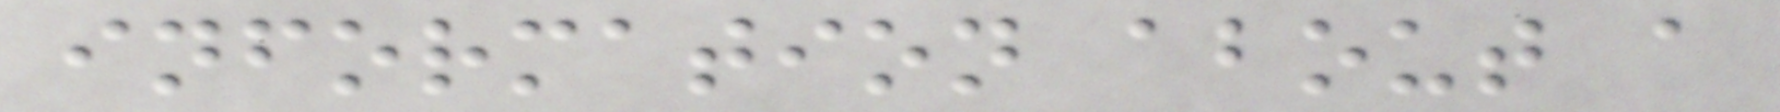information about a
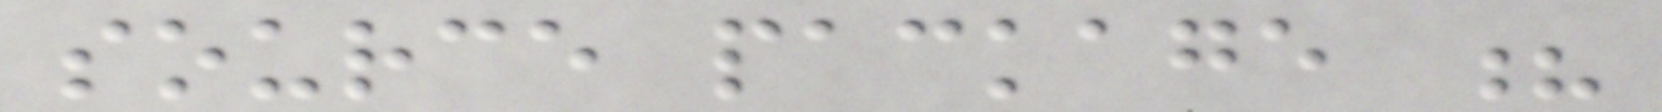source package ?
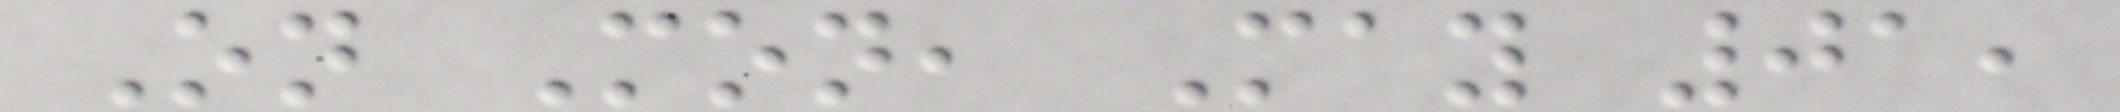On Mon, May 01,
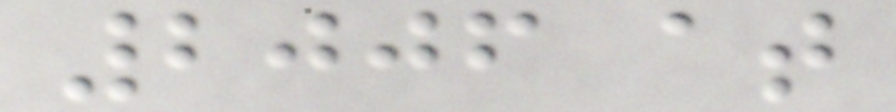2006 at
